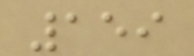159
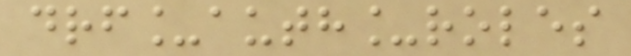drf_auth_roles
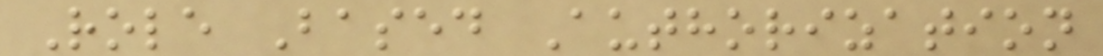Role Based Authorization
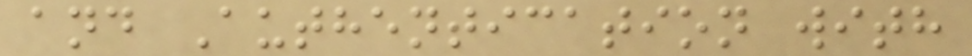and Authentication with
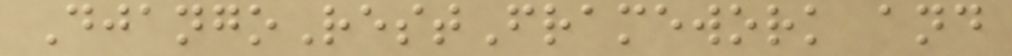DjangoRestFramework and
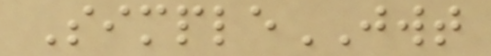SimpleJWT
